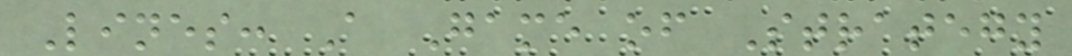Lines: A Game of Strategy
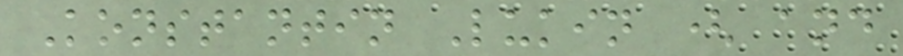Konstantin Lukin ( and
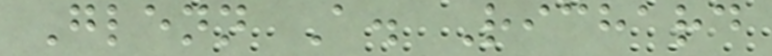Glenn A. Richard
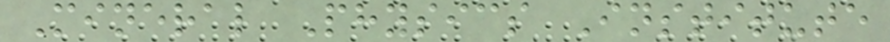Mineral Physics Institute
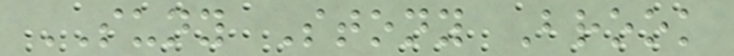SUNY Stony Brook
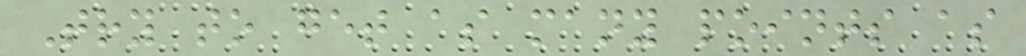Try to get as many points as
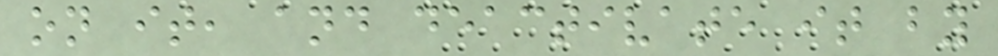on it, and deactivate it by
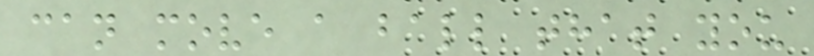can move a ball that you
